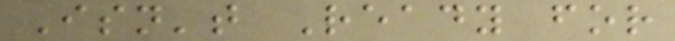Isn't Ready for
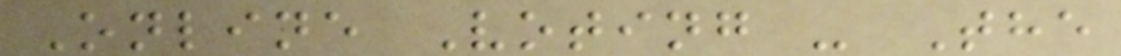Online Voting - The
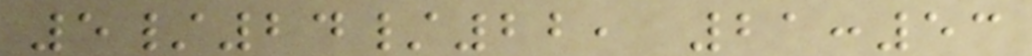5/24/22, 21:53
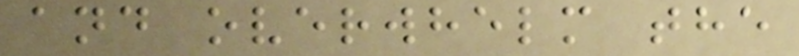and overwhelm the
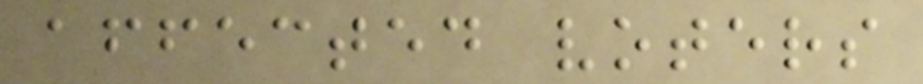affected voters
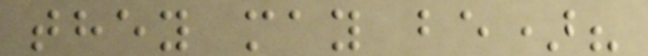they may be)?
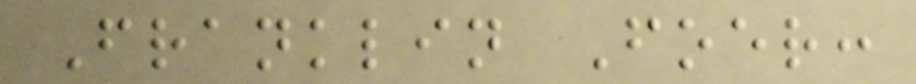Franklin Foer:
